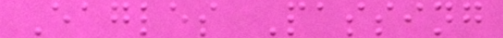Eagles Passing
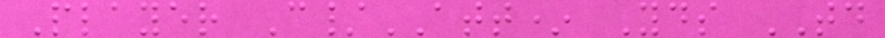Player C/ATT* Yds TD
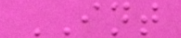INT
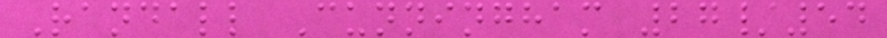Randall Cunningham 27/54
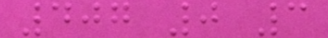407 0 3
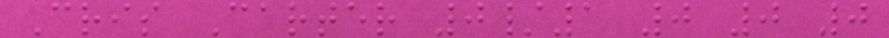Cris Carter 0/1 0 0 0
